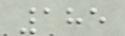185
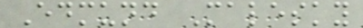Edmund Malesky
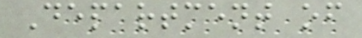Department of
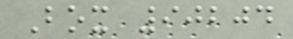Box 90204
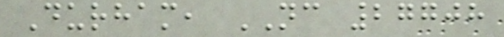Durham, NC 27708
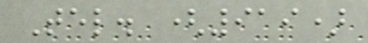Tel. (919)
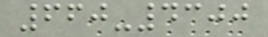660-4300
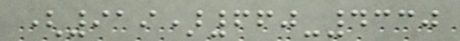(919)660-4330
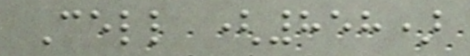Cell (858)
